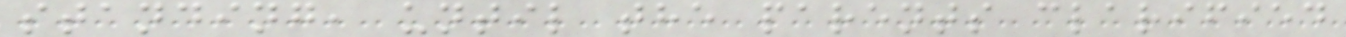standing, until the parents clarified
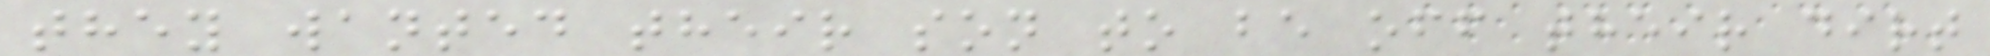they wanted their son to be off their dirt
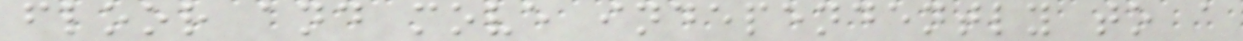floor and move independently to a
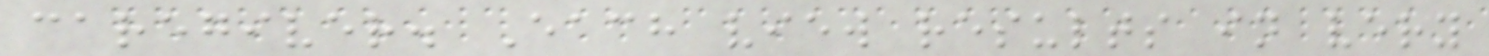caregiver. Each view results in very
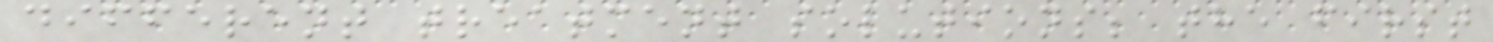different treatment solutions; the first
